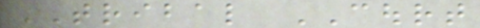TRIBAL COURT
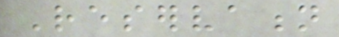Reservation
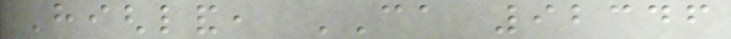Highland, CA 92346
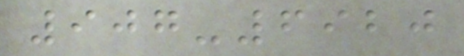907-6920
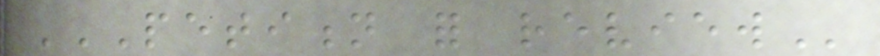PETITION FOR REVIEW
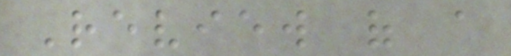Review of a
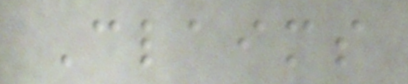Claims
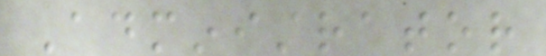Administrator
